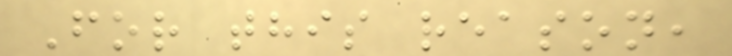For this reason,
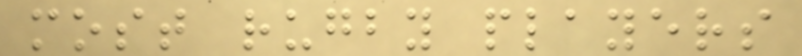most rugby players
